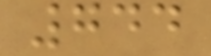744
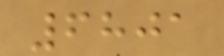6801
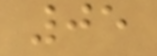05
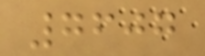7607
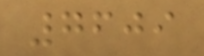7609
